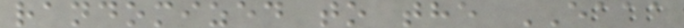randomized to the EAAA
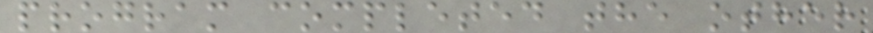program completed the other
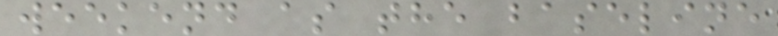weekend as the baseline
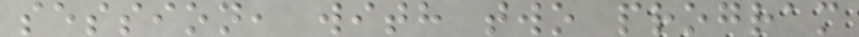session, with two program
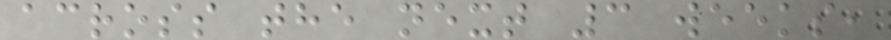across the next 3 weeks,
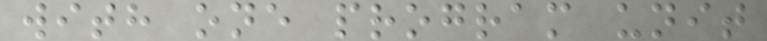with one program unit
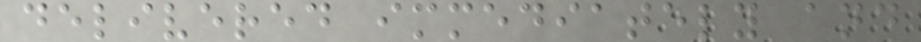delivered immediately and
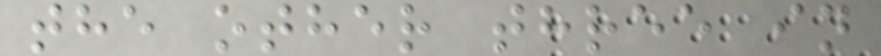the other three in
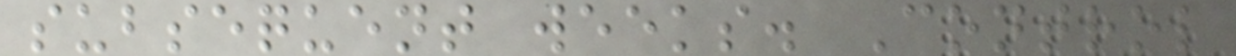subsequent weeks. Control
